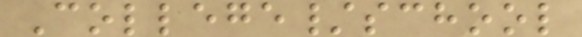College/school
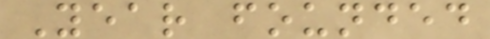Year founded
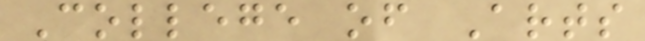College of Arts
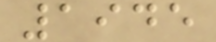1945
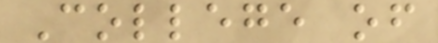College of
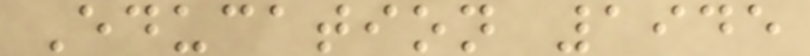Education 1945
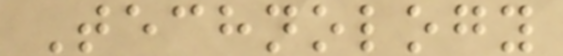Technology
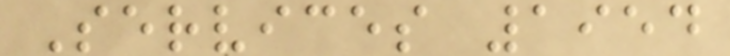Services 1954
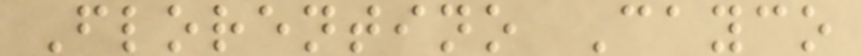Florentino Cayco
